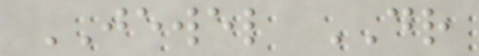JEWEL DR
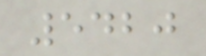5420
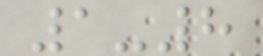1-8
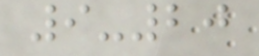9-20
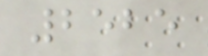2525
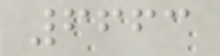6663
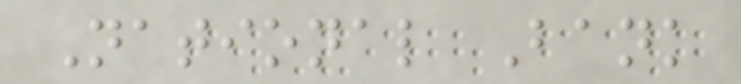National Bank
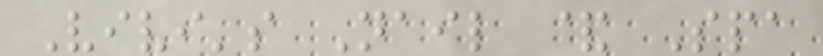Vivi's Nail & Spa
